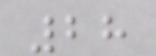28
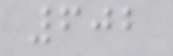602
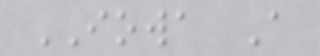IOWA A
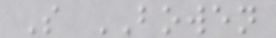S BOWEN
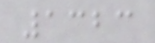1323
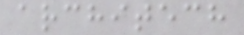architech
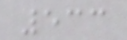533
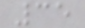35
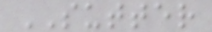SUTTER
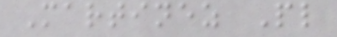Martinez Pl
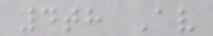4th Av
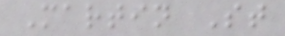Martin St
